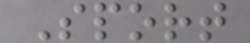Sport
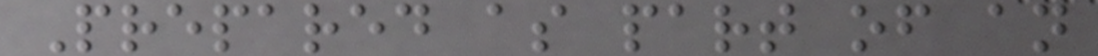Prepared as part of an
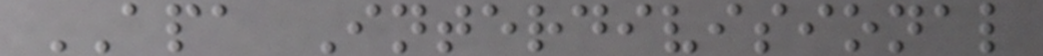APA Interdivisional
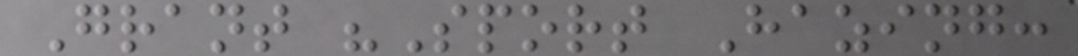Grant "Sport Hazing:
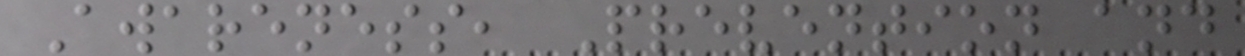Awareness, Prevention and
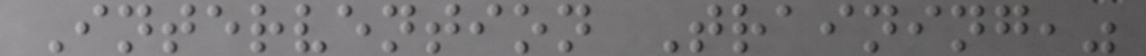Intervention Training,"
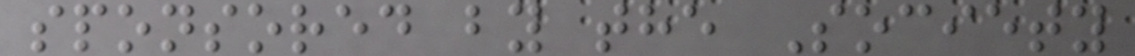sponsored by the Society
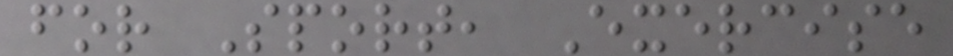for Sport, Exercise
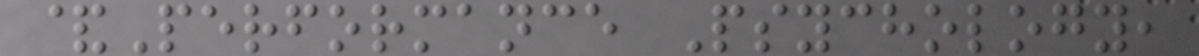&Performance Psychology,
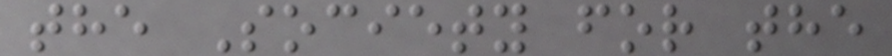the Society for the
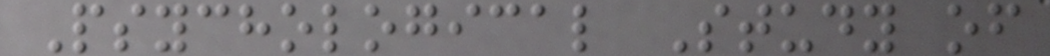Psychological Study of
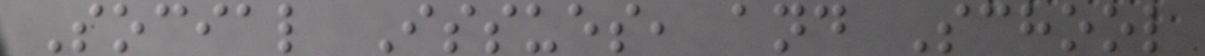Social Issues, and School
